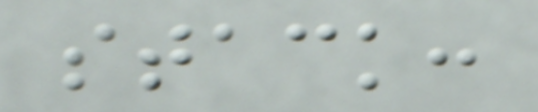stack:
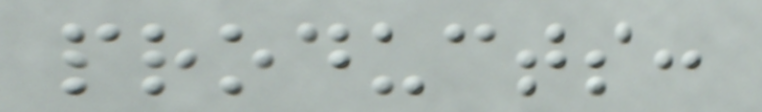products:
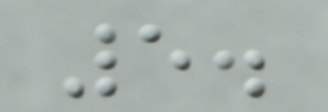5.
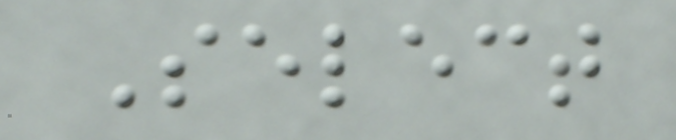Select
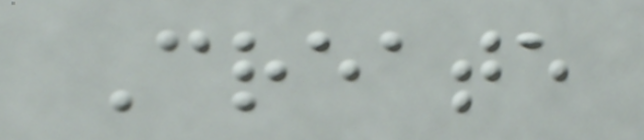Create
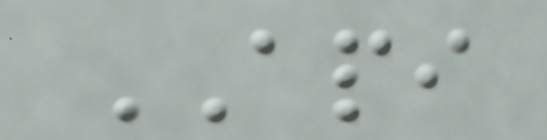API
